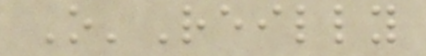O'Reilly
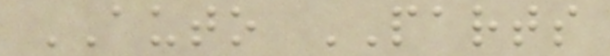AUTO PARTS
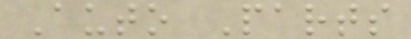Auto Parts
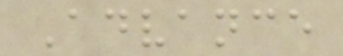Advance
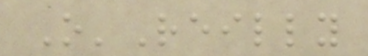O'Reilly
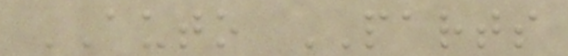AUTO PARTS
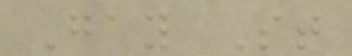Gay St
